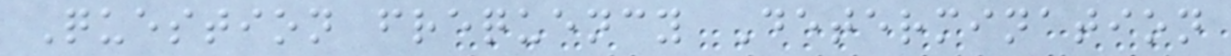Question frequency Determination
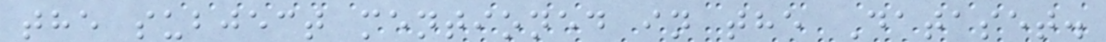the subject mentioned in the Dataset.
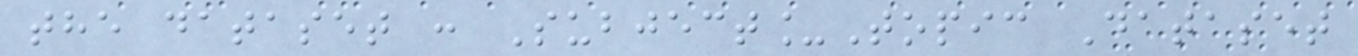the dataset : Subject_Topic Dataset
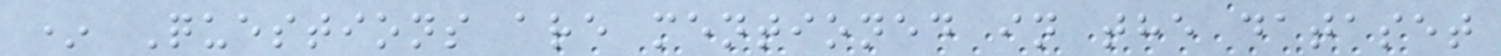* Questions are mentioned in the dataset
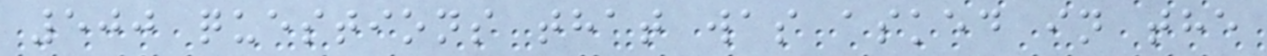500 questions that was asked in the
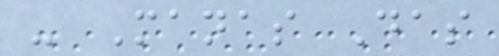- Manas Das
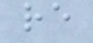re
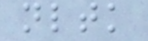nltk
